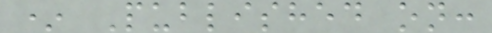* Published on:
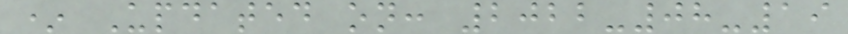* Updated on: 2022-08-19
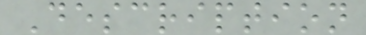Description
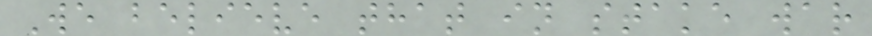We believe that in stake war
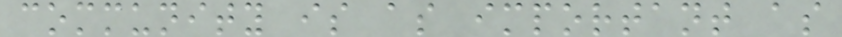community is as important as
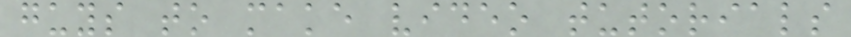guys to make video tutorials
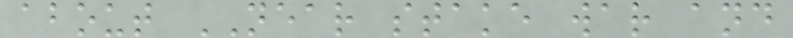about NEAR stake war and
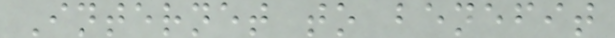Internet to benefit
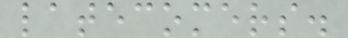latecomers.
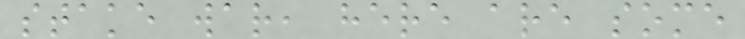stake war, here are some
